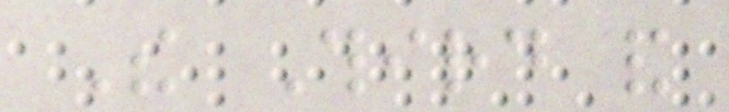The Third and
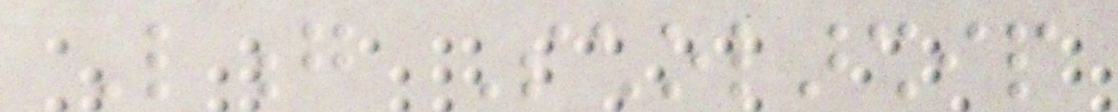Long Scholarship
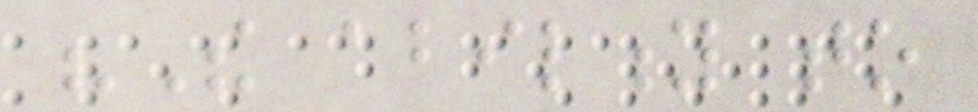"The ability to
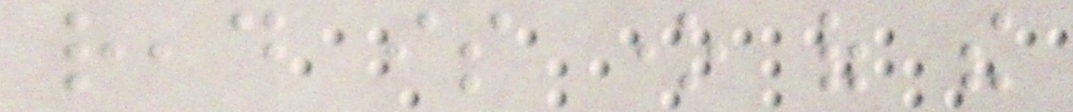read is one of the
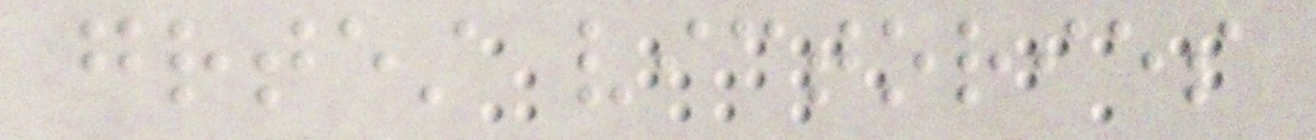greatest victories
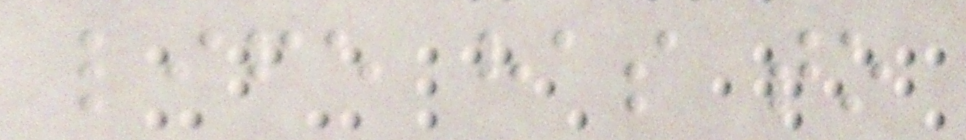life has to
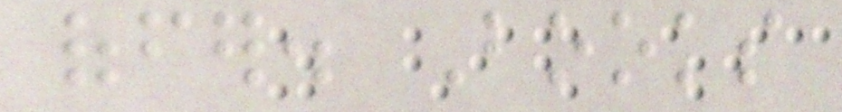offer. Books
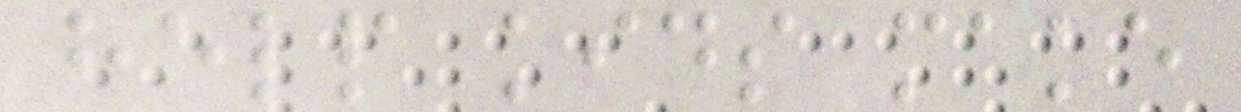help kids make
